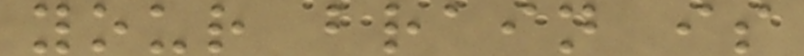your brain is
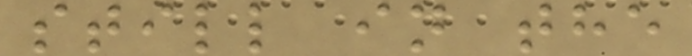still in the
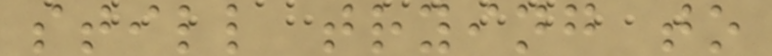still trying to
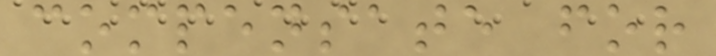compensate for
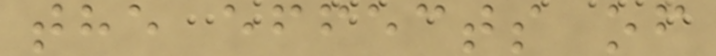the effects of
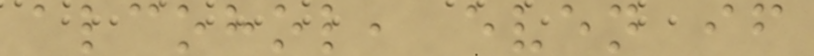alcohol, even if
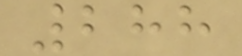288
